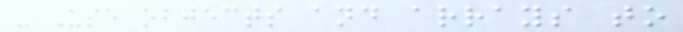- Use objects and arrays to
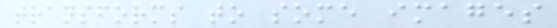transforms to some images
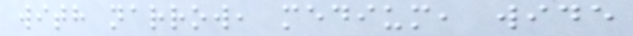with narrow, medium, wide
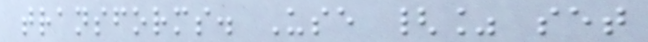transforms. Use {% set
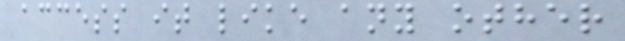access it like any other
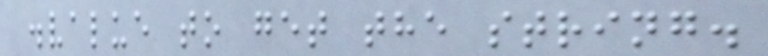.value to get the string.
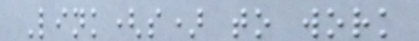Link(s) to work
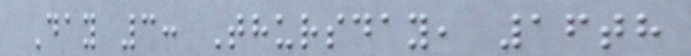Day 3: Thursday, 16th
